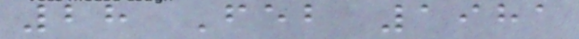28 Feb 1981
